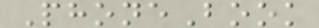PhoneBook
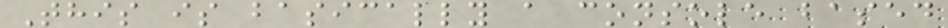This is basically a console based
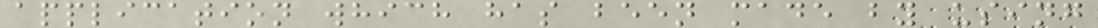application which has been made by using
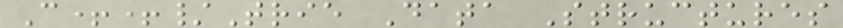C++/Trie Data Structures
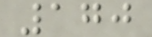170
